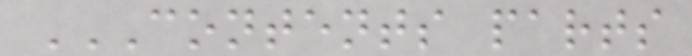CONTENTS PARTS
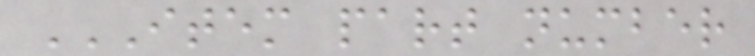ITEM PART NUMBER
